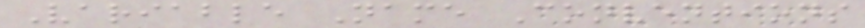Variable Name Conventions
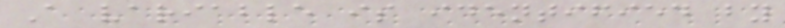A variable is identified by
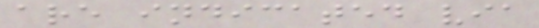are indicated via
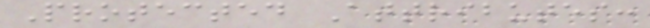Protected Attributes:
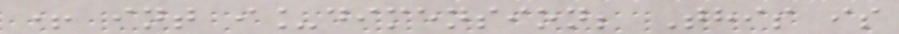+ int i_dimension; This is
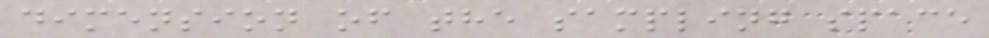dimension of the sampling space
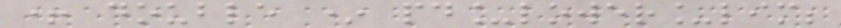+ double * pd_lower_lim;
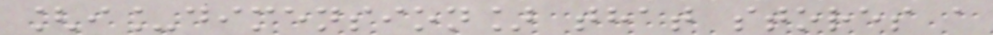[i_dimension] that stores a
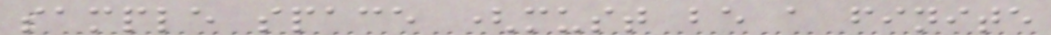sample space (must be a finite
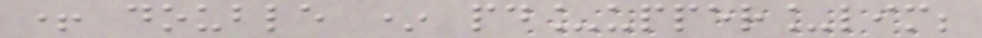+ double * pd_upper_lim;
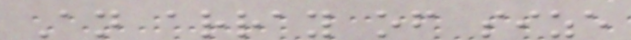An array of size
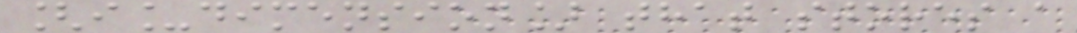[i_dimension] that stores a
